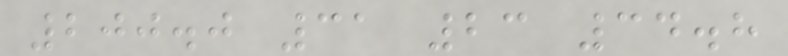200.0 31 23 34.8
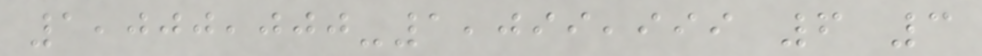1,000,000-1,099,999 6 3
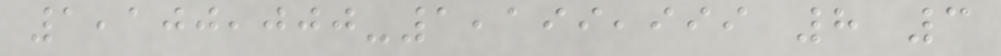1,100,000-1,199,999 8 3
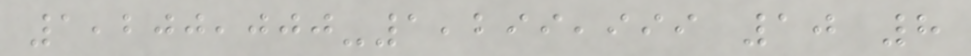1,200,000-1,299,999 10 8
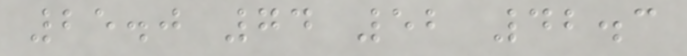25.0 74 52 42.3
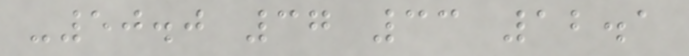-50.0 37 33 12.1
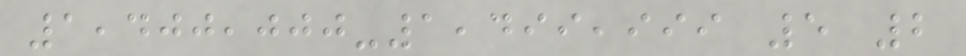1,400,000-1,499,999 5 2
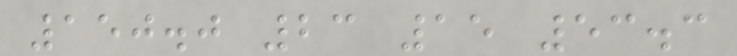150.0 23 15 53.3
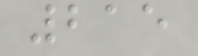215
